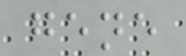gene
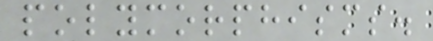polymorphisms.
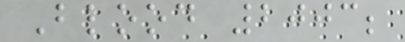Blood 2003;
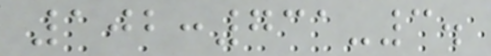102:731-3.
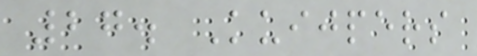27. Kuijpers
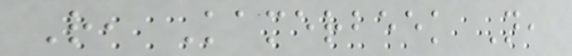R, Kamerbeek N,
